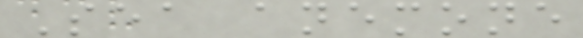Sea anemone
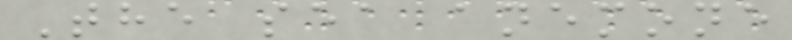The sea anemone
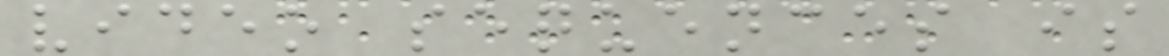video sequences is
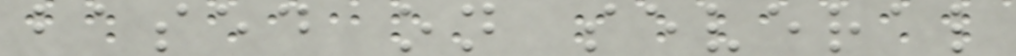based on several
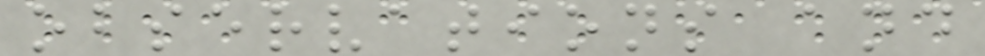observations and
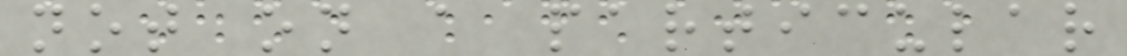not on a particular
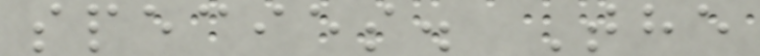species. The
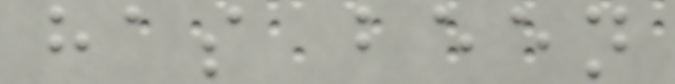has been
